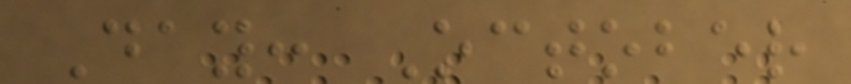Day: October
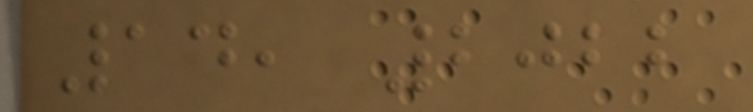14, 2022
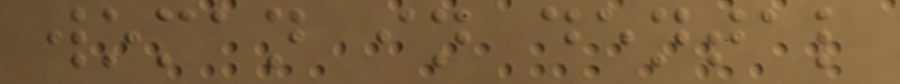woman in dental
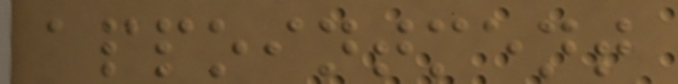appointment
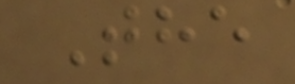The
